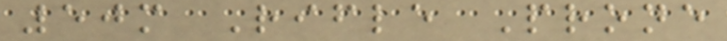50m Rifle Prone
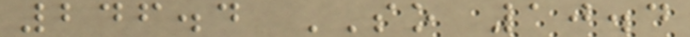246.4 SO 10.4
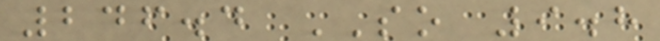246.4 SO 9.8
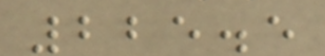225.5
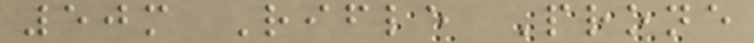50m Rifle Prone
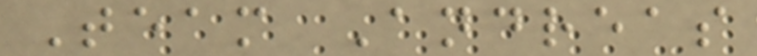Team Andreas
